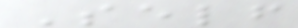Self
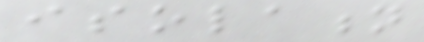isolation
